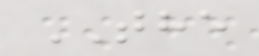THE
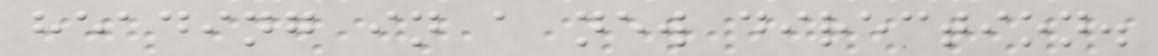heading in a new direction.
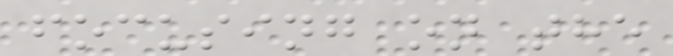focusing on the
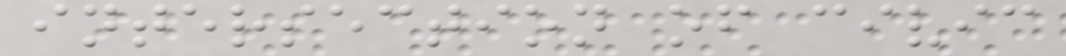intersection of civic
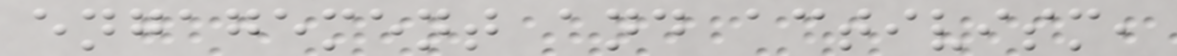engagement and activism,
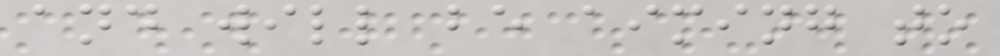and will be aiming to
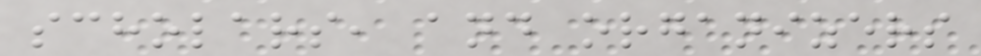scholars, and organizers
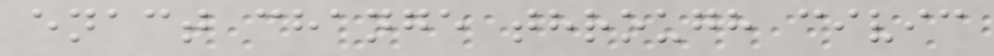enact change through civic
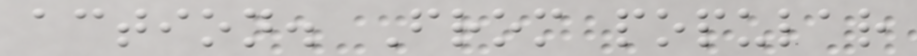action. From popular
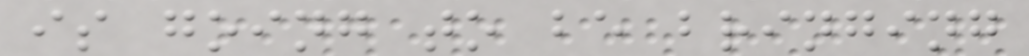is going to be bringing
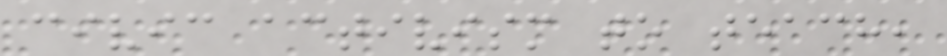civic activism to teach,
